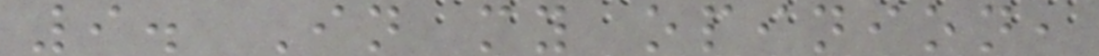9. In my opinion,
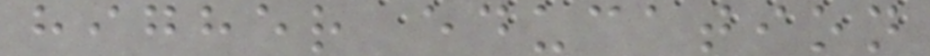higher education
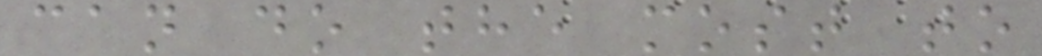can do the most to
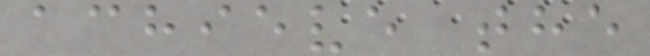achieve the
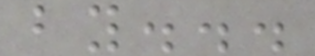by...
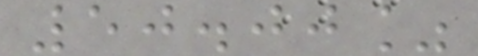50.00%
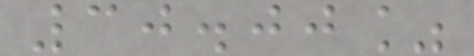30.00%
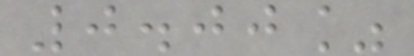0.00%
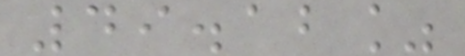49.12%
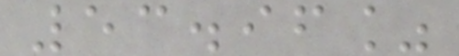53.96%
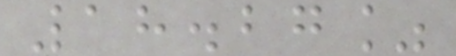18.27%
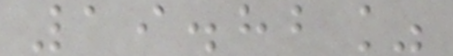19.82%
